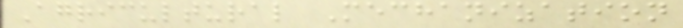Agricultural Mechanization
